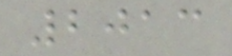2013
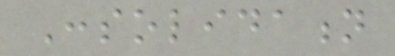Consolidation
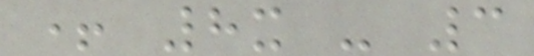+ 8x - 3
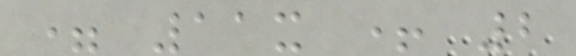= 11x + 2
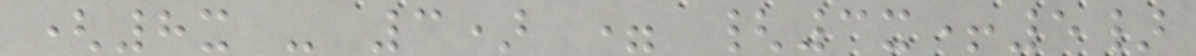(8x - 3) = {3x+5}
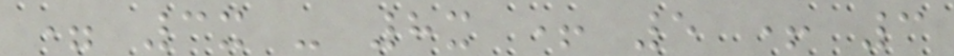= 3x - 8x + 5 + 3
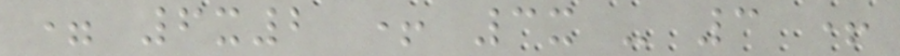= 6x2 + 3x - 3 +
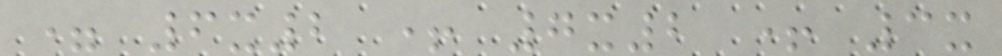= 6x2 + 7x2 + 3x
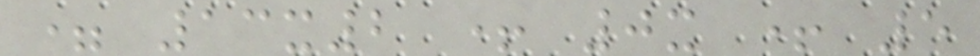= 13x2 + 0x + 5
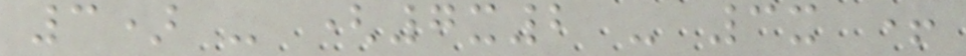3) - (7x2 - 3x +
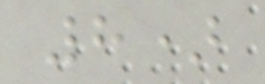8)
